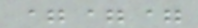===
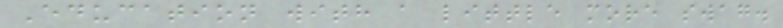Education with a little more swag.
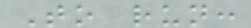To run:
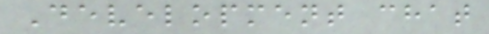Development chat
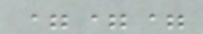===
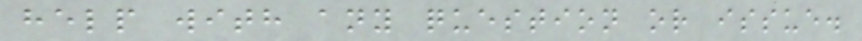help with any question or issue.
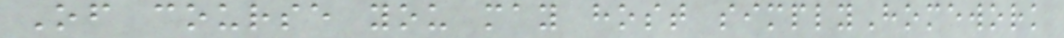Of course you may host simplyHomework
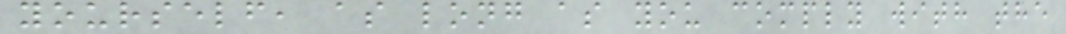yourself, as long as you comply with the
